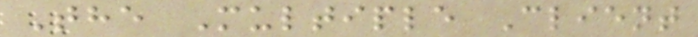The Multiple Client
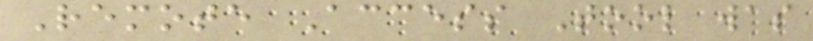Remote Access Tool was
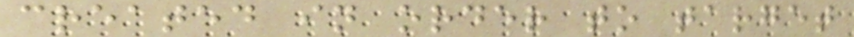created in order to target
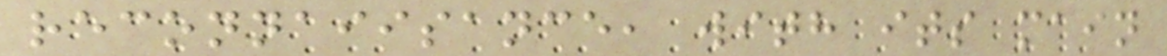reconnaiisance, with its main
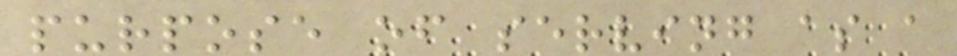purpose of serving as a
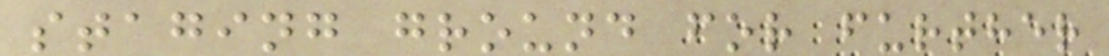staging ground for further
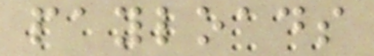payloads
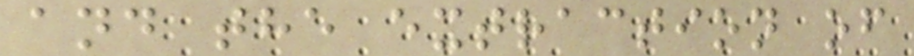and the extraction of
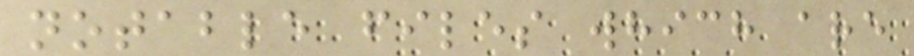notable files which are
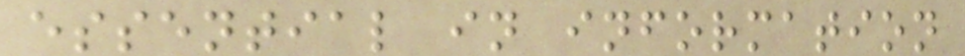essential in information
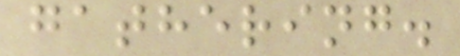gathering.
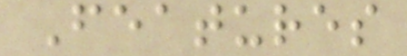Features
